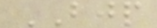BJP
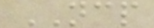NCP
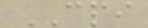CPI
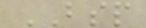BSP
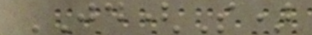JD(S)
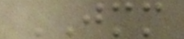JMM
